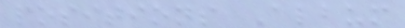positions Album
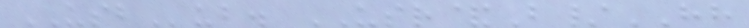USBub. USR&B/HH
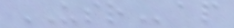USRap
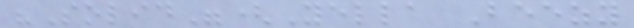"Solid"(Yella Beezy
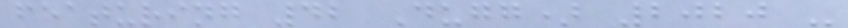featuring 42 Dugg) 2020 -
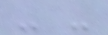- -
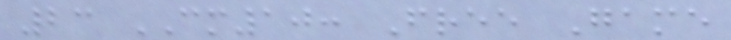23 CM10: Free Game
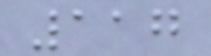117
